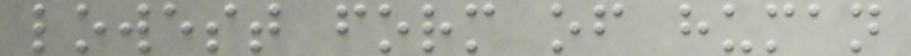lowest form of human
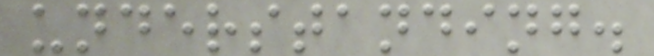understanding.
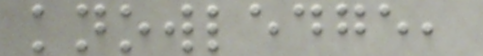knowledge,
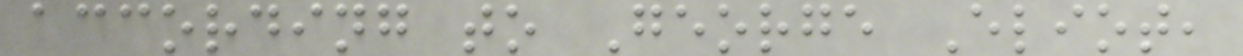according to George Eliot,
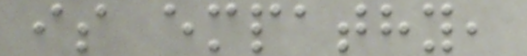is empathy,
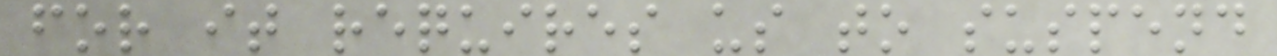for it requires us to suspend
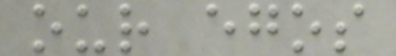our egos
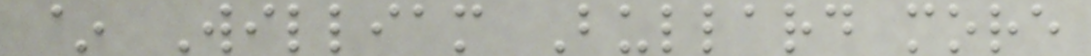~ William Bullard more
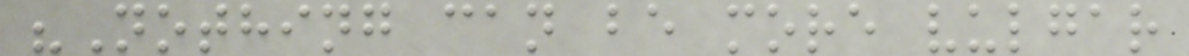"Nothing can be more vulgar
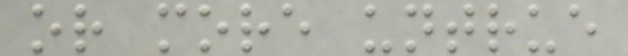or more untrue
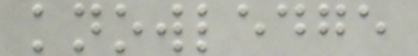knowledge
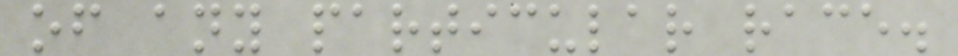of any particular race.
